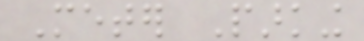Meter Parking
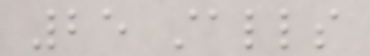25 stalls
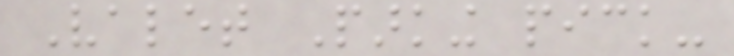Valet Parking pick-
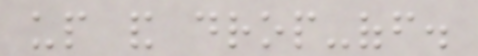up and drop-off.
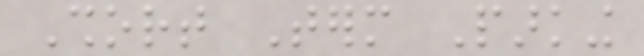Short Term Parking
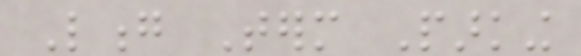Long Term Parking
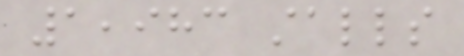1,983 stalls
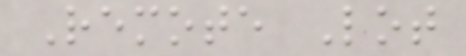Remote Lot
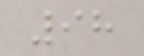98
